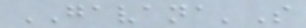GAVANA'S
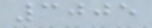3005
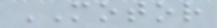MOTOR
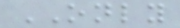ONLY
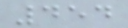454
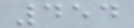454
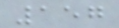157
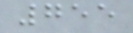755
